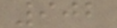902
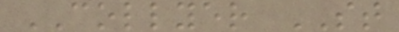COLLYER ST
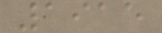1915
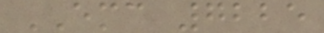EMC 7225
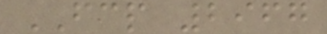FCP 2967
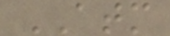ATM
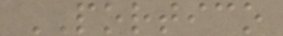PORTICO
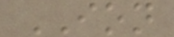ION
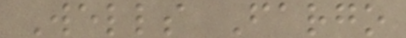Wells Fargo
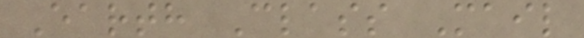Earth Class Mail
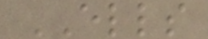ELLS
